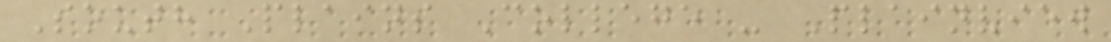South Plains College - Plainview
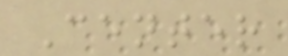Center
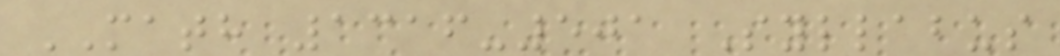MATH 1316-501 Syllabus
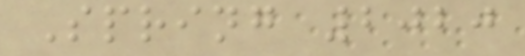Spring 2020
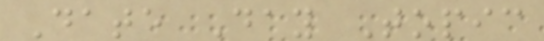Date Day Topic
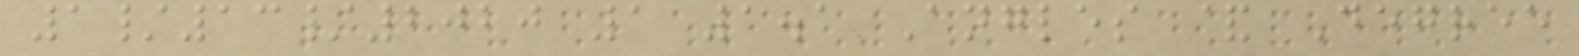1/13/2020 1 1.1 Angles & Degree
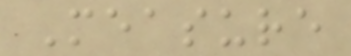Measure
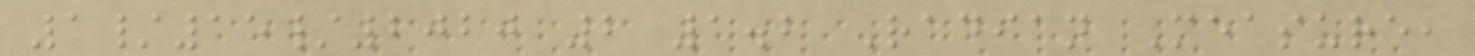1/15/2020 2 1.2 Radian Measure,
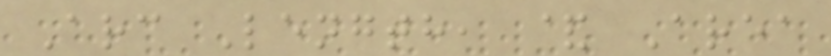Arc Length, & Area
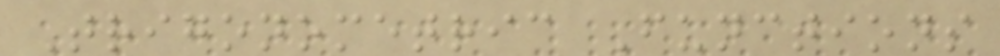Trigonometric Functions
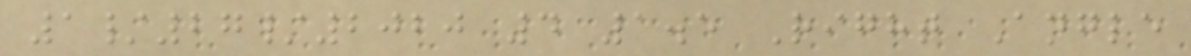1/27/2020 4 1.5 Right Angle
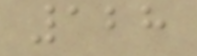128
